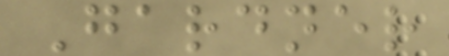Gardner
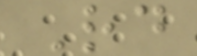Rd
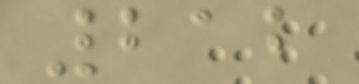212
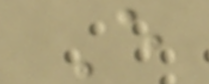E
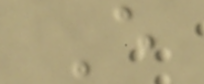E
